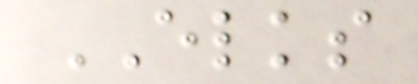ELKS
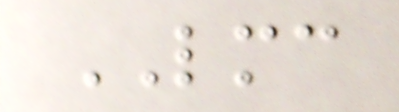LMC
